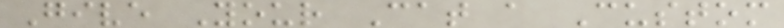Give Your Cat a Custom
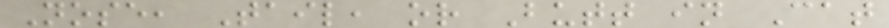Nose, Tail, or Butt in Cat
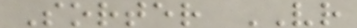Sorter VR
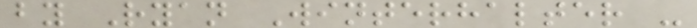by Ryan Winterhalter -
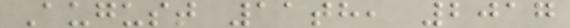August 11th, 2017
